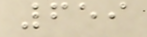659
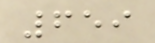659
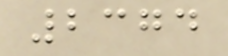2374
